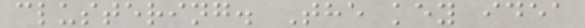clustering. The key idea
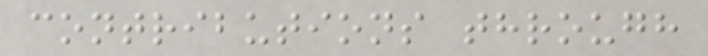contributions through
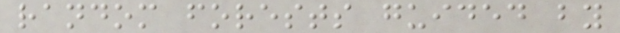random forests guided by
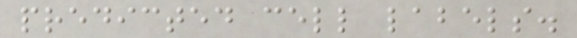predicted cell labels.
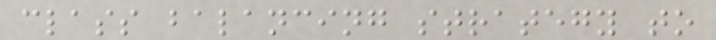class balancing strategy to
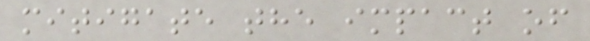mitigate the impact of
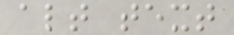alt text
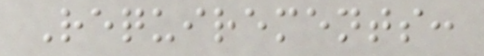Requirements:
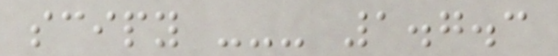scipy --- 1.7.3
